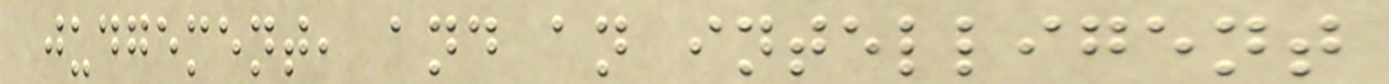judgement, and an intelligent
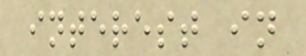interest in
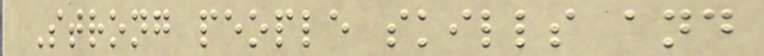Strong people skills and
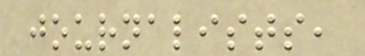journalists,
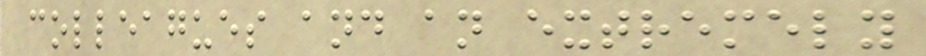colleagues and an extremely
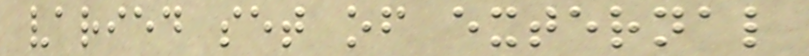varied set of external
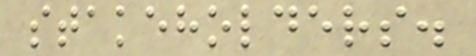stakeholders.
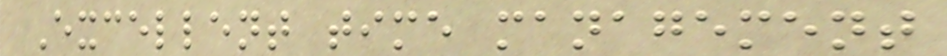Excellent time management
